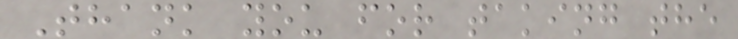Thank you for taking the
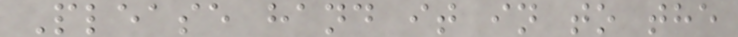Please hand it in to the
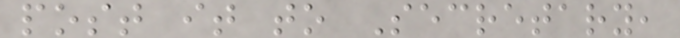post it to Secretary,
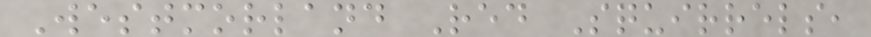Westmorland Red Squirrels,
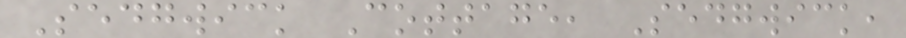Sedgwick Cottage, Sedgwick,
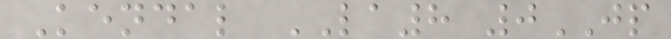Kendal LA8 0JP
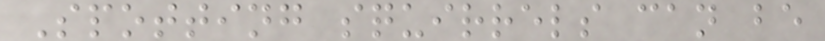Spotting squirrels can be
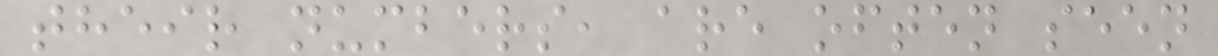their numbers, are often seen
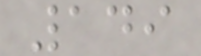149
